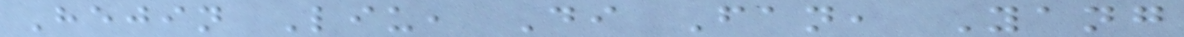Hejin Liu, Di Fan, Yang
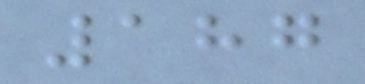187
